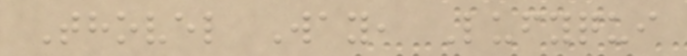Thovel Way, Lufyqui
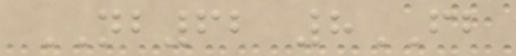NB62 8FB
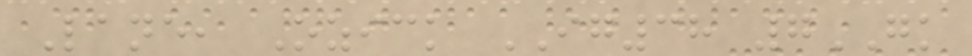Lane, Ozick IG38 7GK
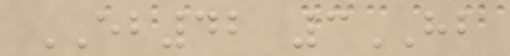EB42 3HB
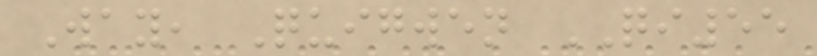Way, Quigwen QI55
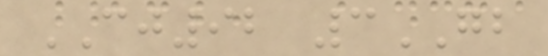CJ92 3GB
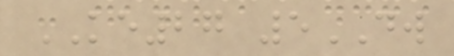KE27 5DW
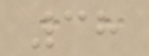38
